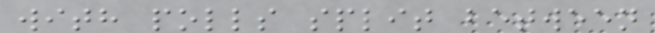with polls split between
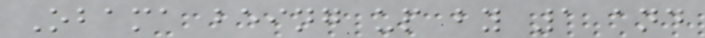Obama being up by 1 and
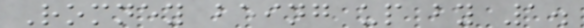Romney being up by 1.
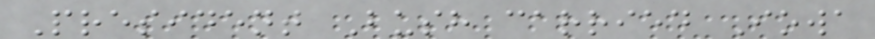President Bush carried Iowa
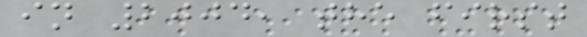in 2004, the first
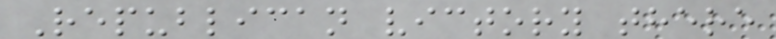Republican victory there
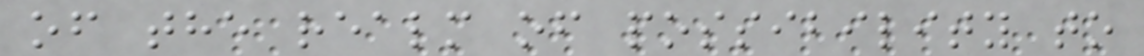of the realm of possibility to
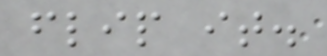flip it.
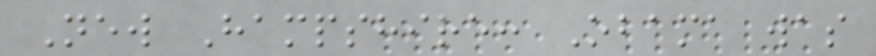New Hampshire: Obama was
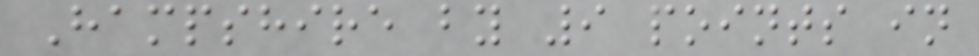Hampshire by 9 points in
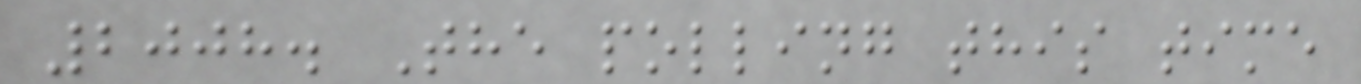2008. The polling this time
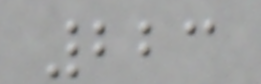223
